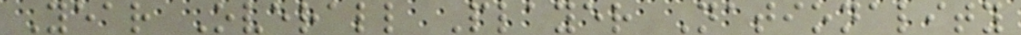Year Overall Player Nationality
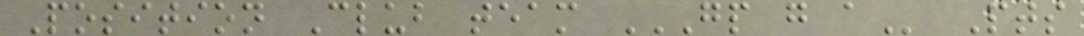Position Club team GP G A Pts
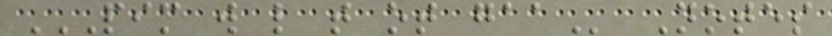PIM W L T OT GAA Notes
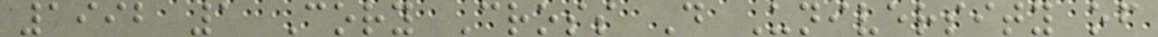1992 1 Cory Cross D University of
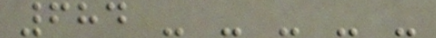684 - - - - -
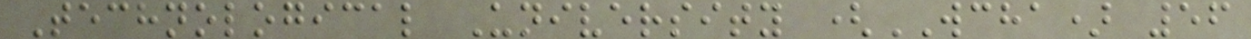Technological University (WCHA) 56
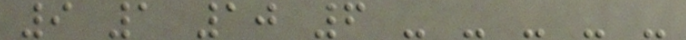9 1 10 6 - - - - -
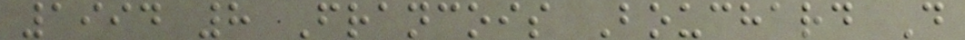1994 8 Francois Bouchard D
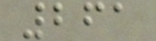261
